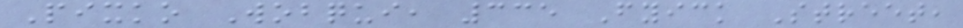Pixko Wobqui, 335 Fyick Street,
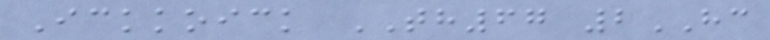Ickkoick TH67 2HC
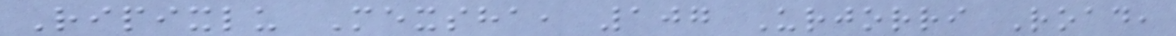Ripixlu Mexsha, 107 Urjorri Road,
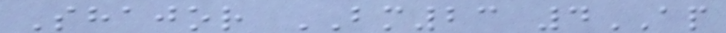Shajor BM23 4AP
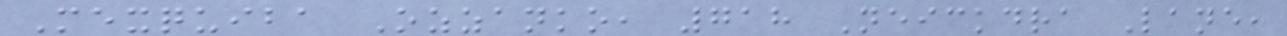Mexquiba Ozzanko, 718 Neickdra Lane,
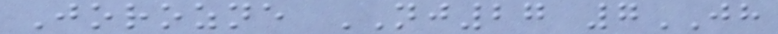Jorozne NJ27 7JH
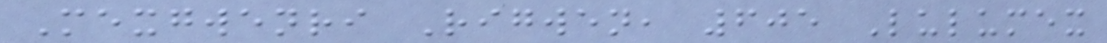Mexgwenri Rigwen, 605 Lulumex
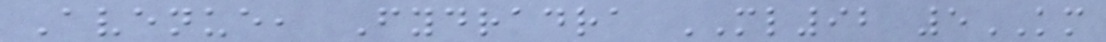Avenue, Fydradra ML92 5KM
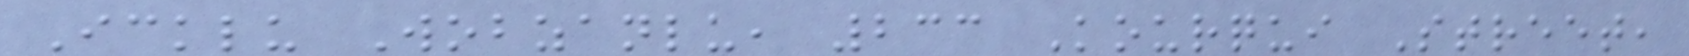Icklu Wobzanlu, 233 Kourqui Street,
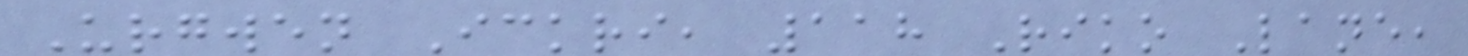Urgwen Ickri, 118 Riko Lane,
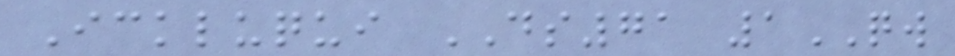Ickluqui DS71 1QW
